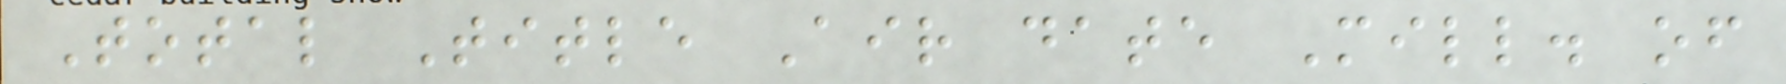Total Title Air date Mill. of
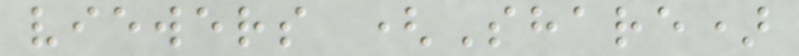viewers (Share)
